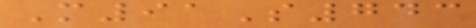M91S743
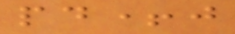pd+j
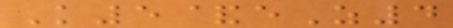K5&eZ4
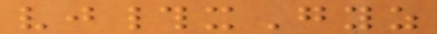vj#xGyz
